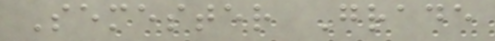Semester Grade
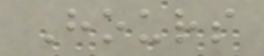Hours
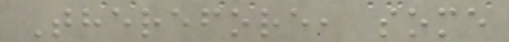Therefore, some
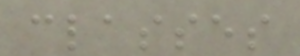classes
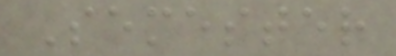Semester
